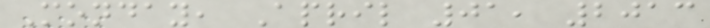Monday, April 01, 2013
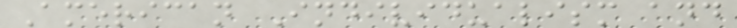American Individualism and
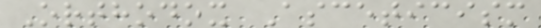Orthodox Asceticism
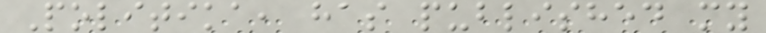Politika, has published my
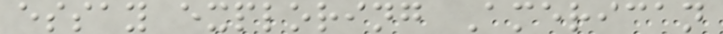essay exploring American
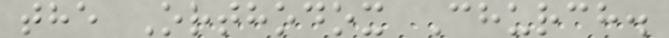the Orthodox Church.
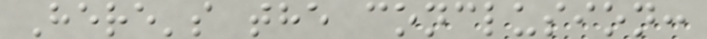Here's the conclusion:
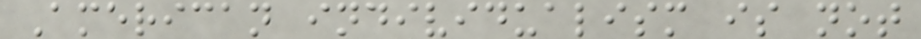American individualism is not
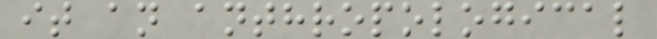it an anthropological
